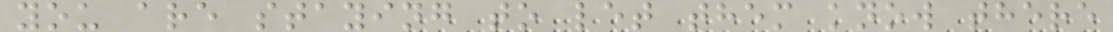you are staying to let them know there
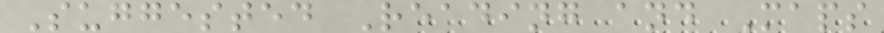Suggested Reading and Maps
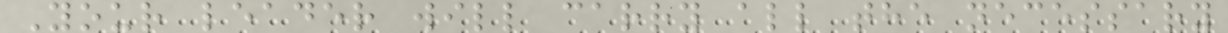Your leader will carry all the necessary
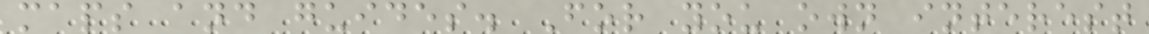maps and guides. For you own interest
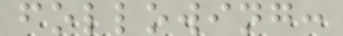following:
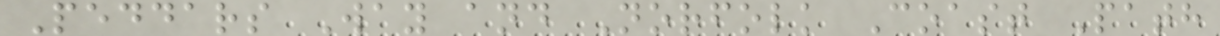Peddars Way and Norfolk Coast Path
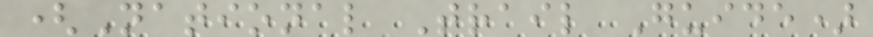(National Trail Guide)
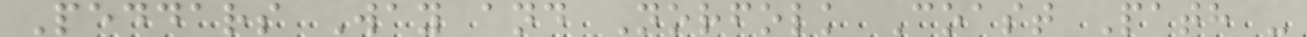Peddars Way and Norfolk Coast Path -
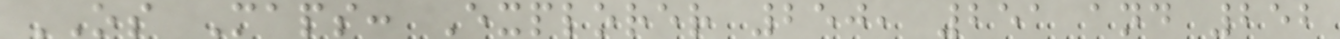OS Maps: Explorer 250, 251 and 252
